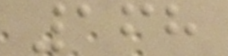168
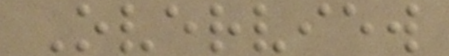Overview
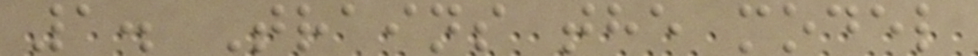1. Trains the model
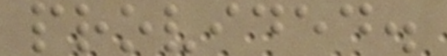provided.
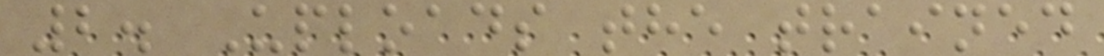2. Uploads the trained
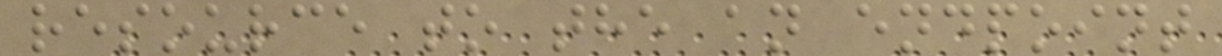resource to the an endpoint
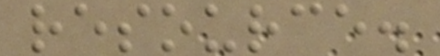resource.
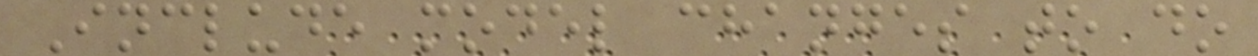Include model changes to do
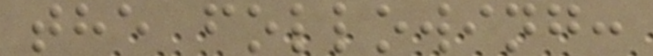the following:
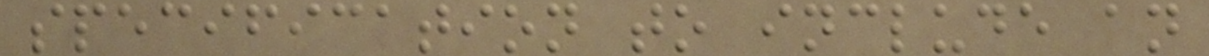specification to include an
